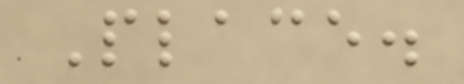Place.
